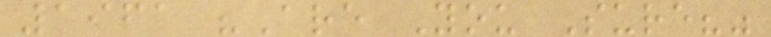1961 "Are You Sure?"
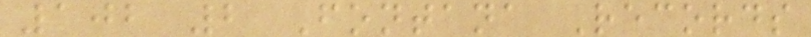102 2 Fontana Records
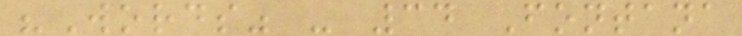"Words" - 34 Fontana
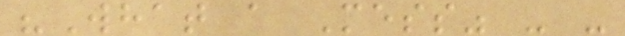"What a Mess" - -
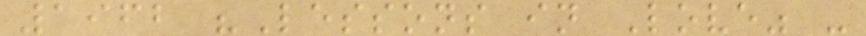1962 "Lessons in Love" -
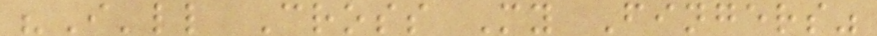"I'll Cross My Fingers"
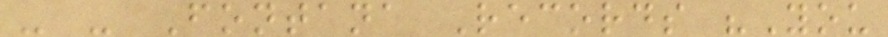- - Fontana Records "You
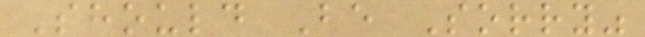Should Be Sorry"
